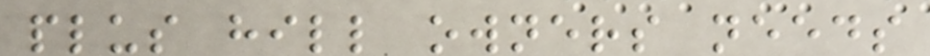plus hill owners needs
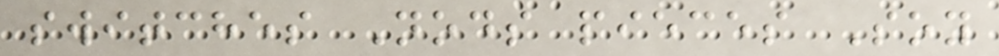switches Nods pieces Soy
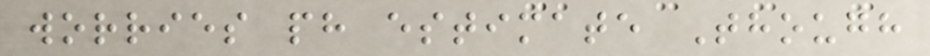worries ph estimate Though
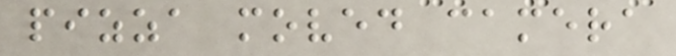pizza moved camera
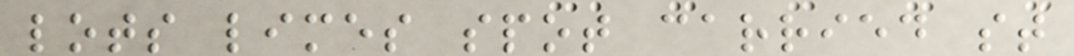lots limes spot carried st
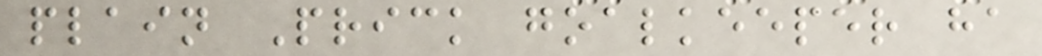plain Prick goalkeeper ha
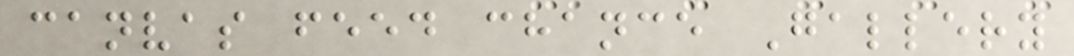canvas feed chance Gallery
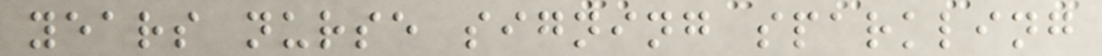years nurse signing sparkling
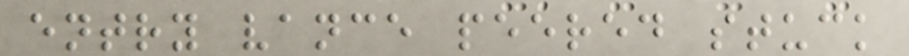entry vance peered stuck
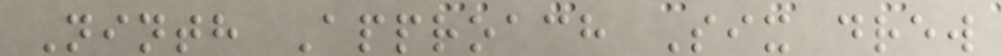Ninth Approach Six drew
